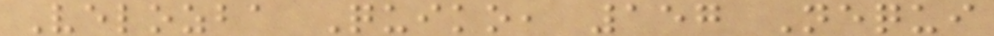Velozba Quiko, 157 Nequi
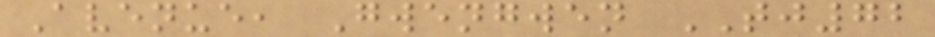Avenue, Gwengwen TJ72
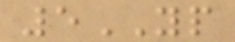5YP
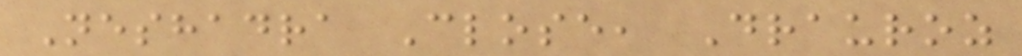Neshadra Close, Drauroz
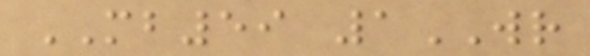MB59 1WR
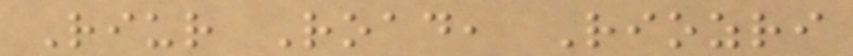Riur Road, Riozri
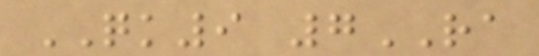QK9 7RA
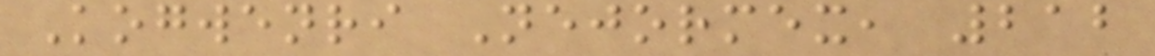Kogwenri Nejormex, 212
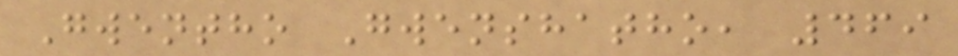Gwentho Gwenshatho, 469
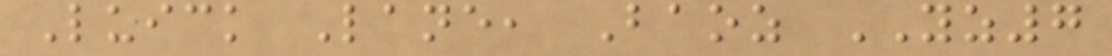Luick Lane, Baoz YZ7
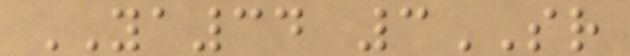YA34 3SR
